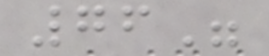76"
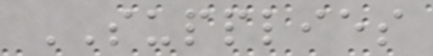SUPPLIES
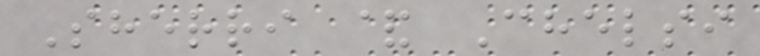Sherri & Chelsi
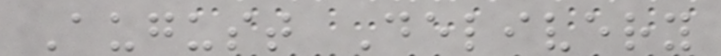August Delivery
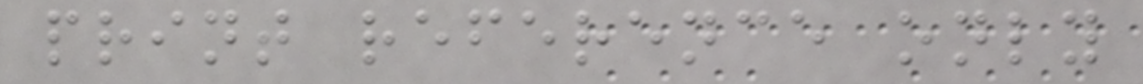print reference only
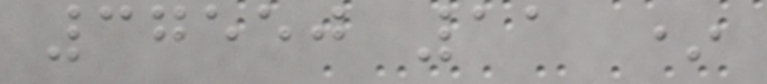37550 11 *
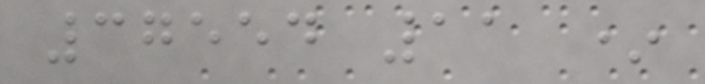37554 11 *
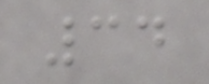34
